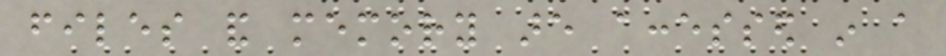files and memory are accessed in a
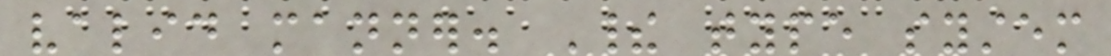valid manner. Their type system
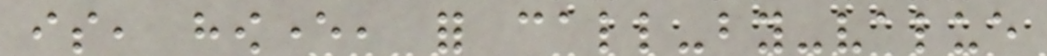is, however, for call-by-value
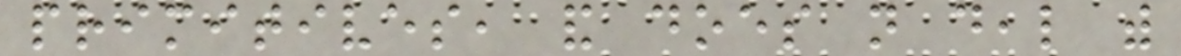primitives, and does not deal with
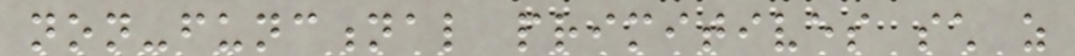non-functional primitives such as
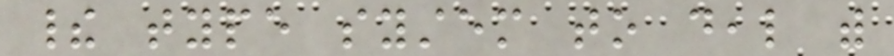their type system to deal with
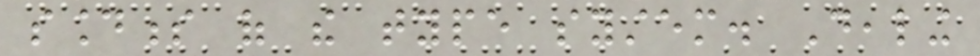soundness of the type system. Dealing
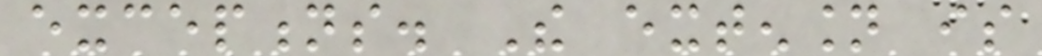exceptions. The extension is
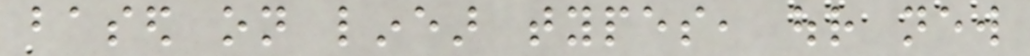based on linear types, our new
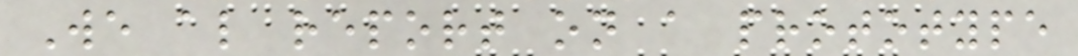We also report on a prototype
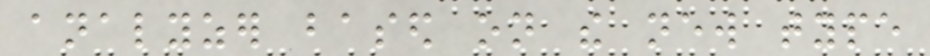analyzer based on the new type
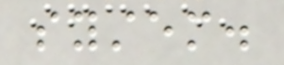system.
